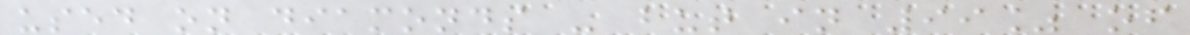used on diamonds - but in 99% of
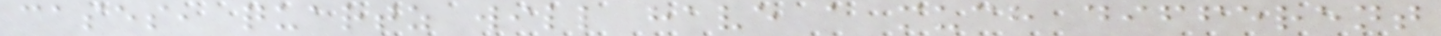cases, quartz will have a much different
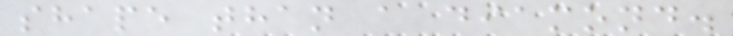shape than a diamond.
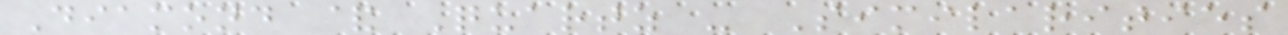Diamond & Quartz - Similarities
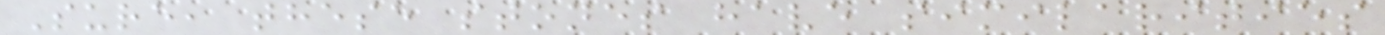Sure, these stones have similarities
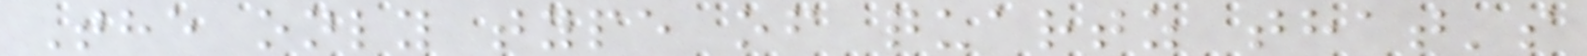The only type of quartz that's
